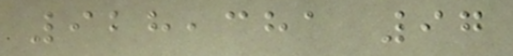928,381 97
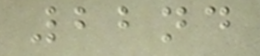22nd
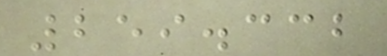259.332
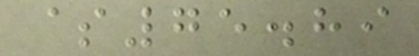$75.89
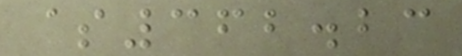$362.23
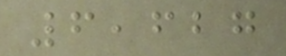6,627
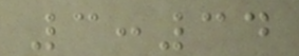3:34
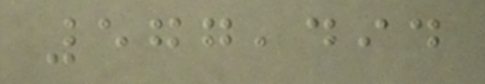577,494
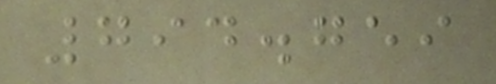794.759
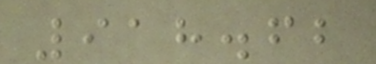918.62
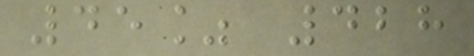45% 428
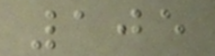105
